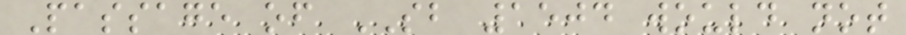Passage of SB 1504 would not
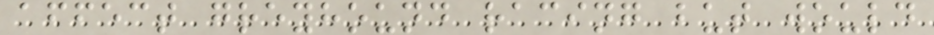affect greyhound racing but would
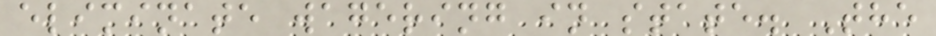eliminate wagering in state. The
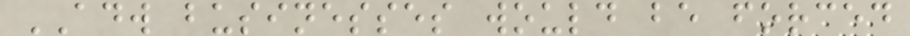ADW businesses would be forced
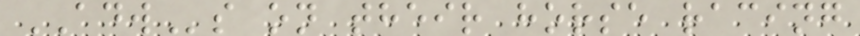ADWs on their horse racing
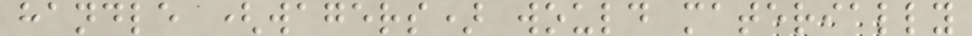handle (wagers) would materially
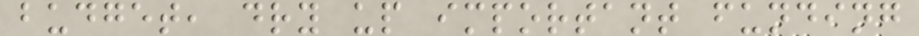budget, dry up important funding
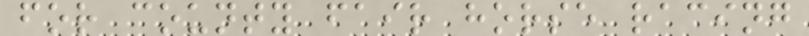for county fair horse racing
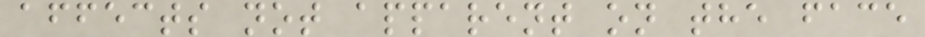affects not apparent on the face
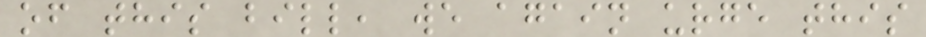of this bill, we again urge this
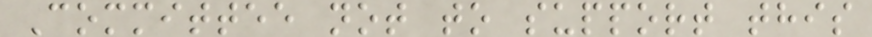Committee not to support this
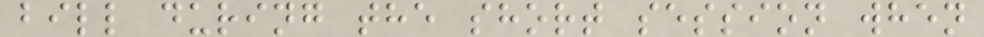bill during the short session when
